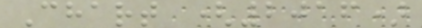Chart (2016)
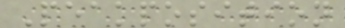Peakposition
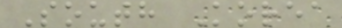South Korea
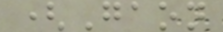(Gaon
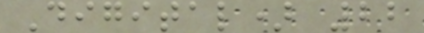Digital) 22
